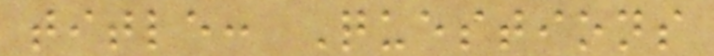title: Questions
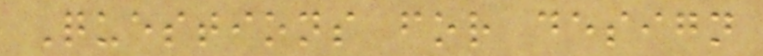Questions for design
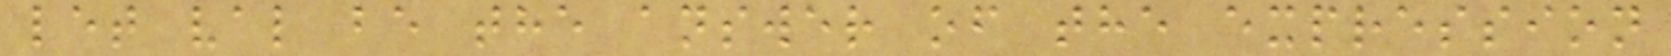let val be the answer of the expression
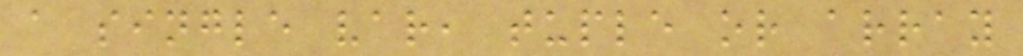a single var, tuple or array
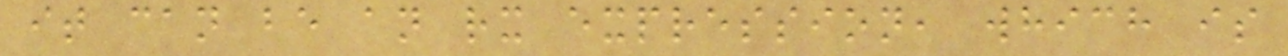it can be an rx expression, which is
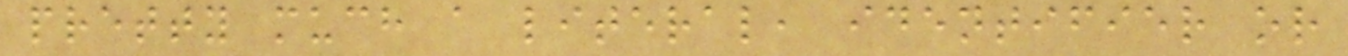pretty much a literal, identifier or
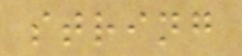string
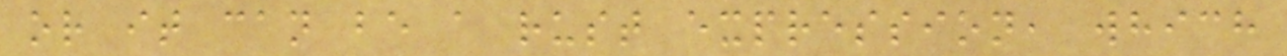or it can be a rust expression, which
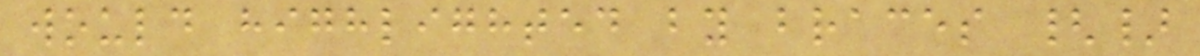would highlighted by braces {}
